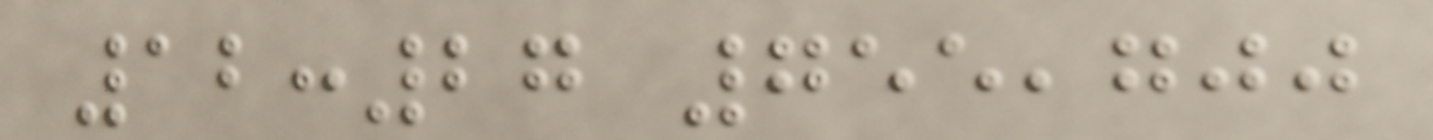12:27 755,700
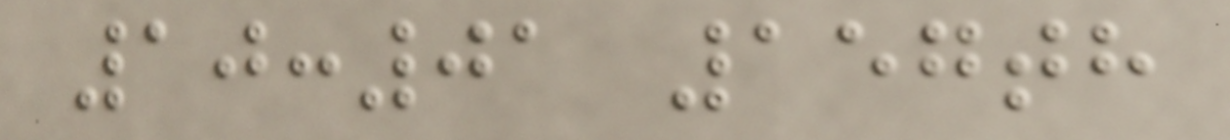10:01 157th
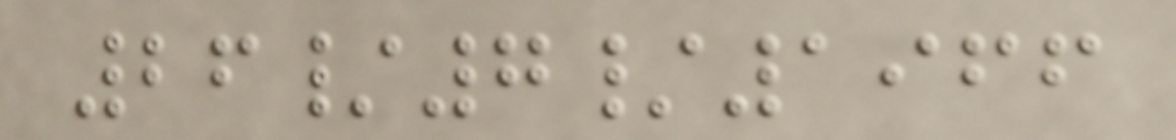26/7/1966
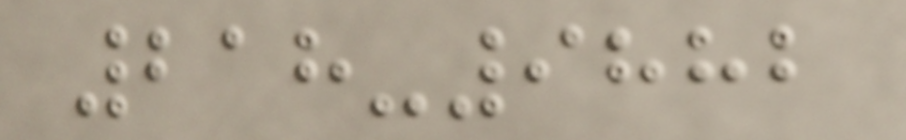218-9882
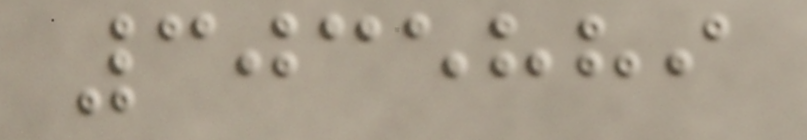3035889
